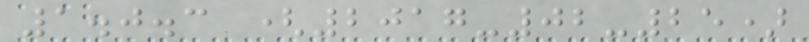1.0.3 (2017-02-25)
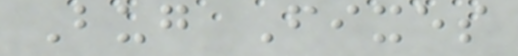Bug Fixes
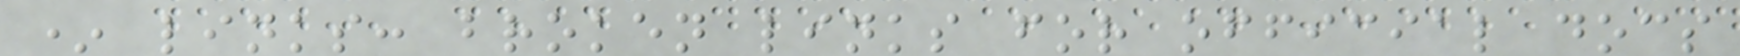* links: broken links for official docs
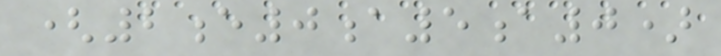(2e0a5a0)
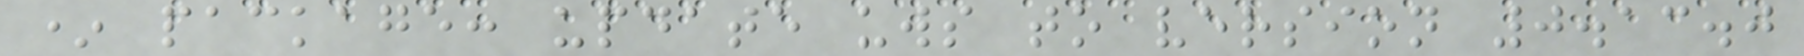* package: update uws to version 0.13.0
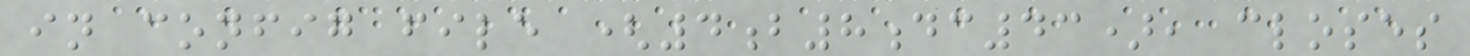in config file (4b8dc43), closes
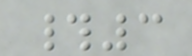#3
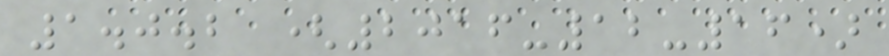1.0.2 (2016-12-16)
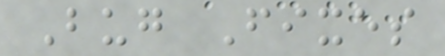Bug Fixes
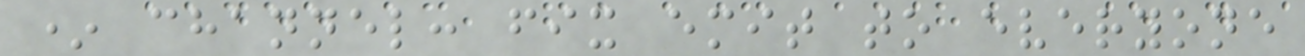* channel: fix emit to everyone
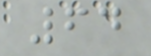64
